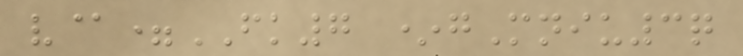v@=FK7 *gMniu3q
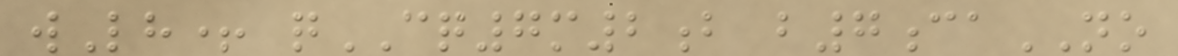wLh+ qCQ7m2b b7caNO
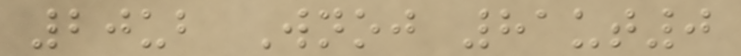20ub Wnoj 81ut0
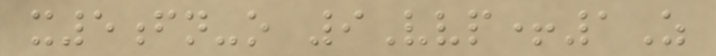x5fn-o 9Vvp+1Z
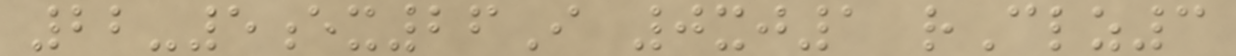22-5ex26I 0xj1 rClz3
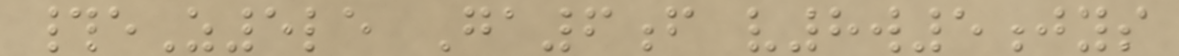#eZ5le Ga6f v8w5jys
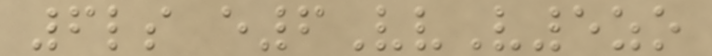6ls e6VvV5zo
